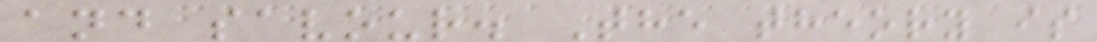and savour. The theory is
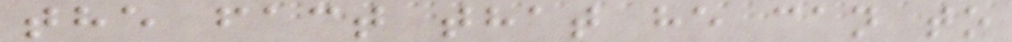the fact that he can to
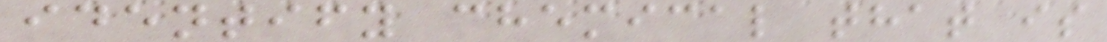identify chemical that is
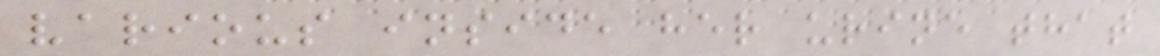various inside her urine that
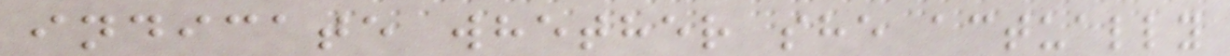indicate whether she actually
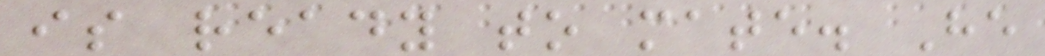is ready to mate. He
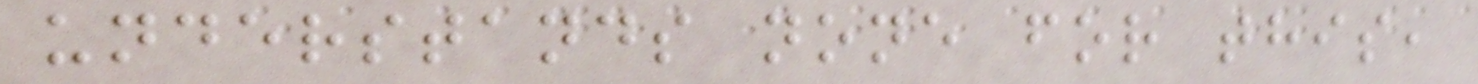understands none for this,
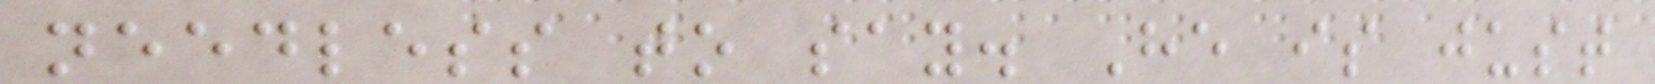needless to say. He is just
